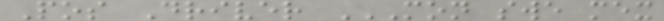Pos Driver MON SWE MEX
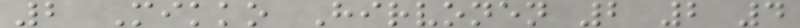2 Mikko Hirvonen 2 2 4
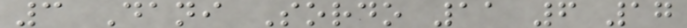3 Dani Sordo 11 6 17
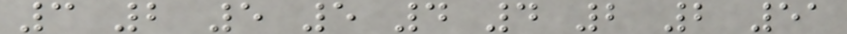3 2 5 5 4 4 2 2 51
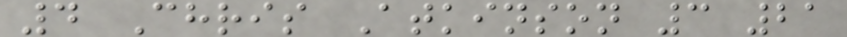4 Chris Atkinson 3 21
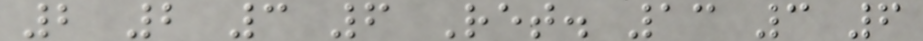2 2 3 6 Ret. 13 3 6
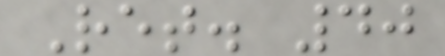Ret. 40
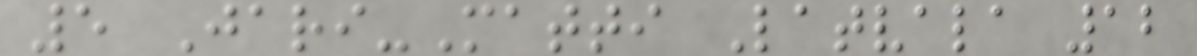5 Jari-Matti Latvala 12
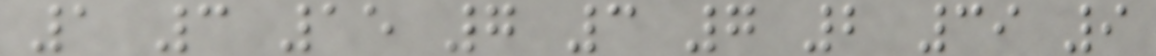1 3 15 7 3 7 2 39 9
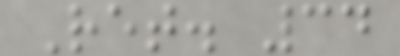Ret. 34
